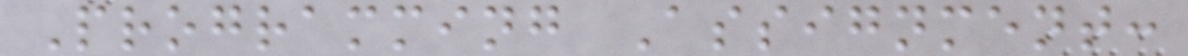Programming Assignment:
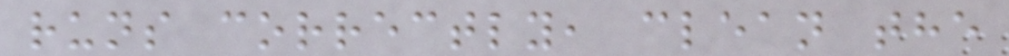runs correctly, clean the
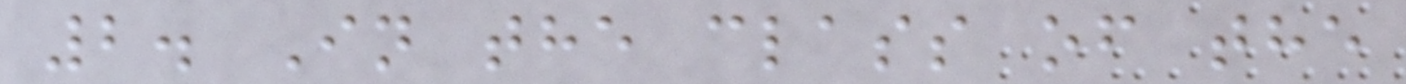2. In the class of the
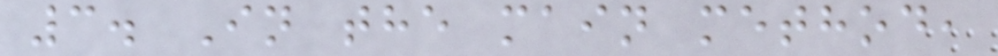3. In the main method,
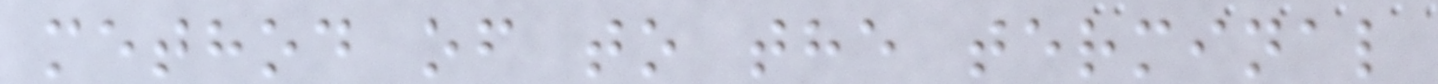method of to the terminal
